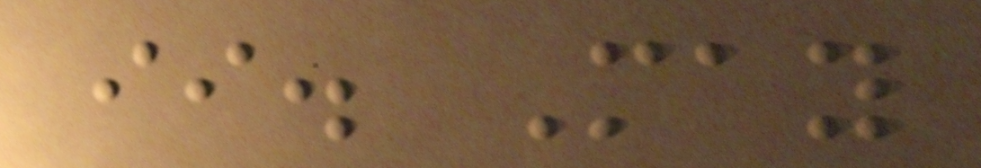ii. May
